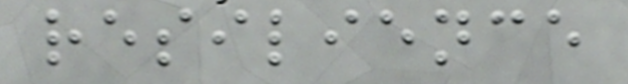resilience
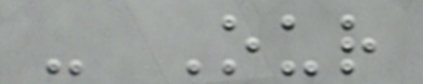- Our
